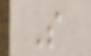S
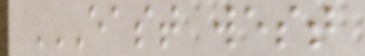EAST WEST
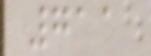711
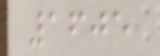1605
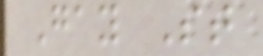Gay St
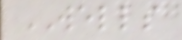WELLS
